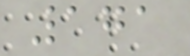171
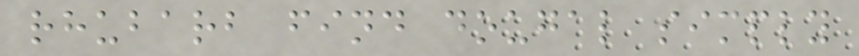rhubarb find dougal simply
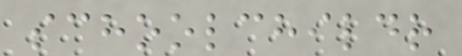schoolchildr
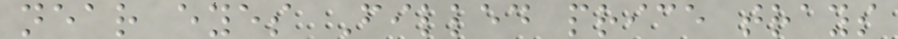near eyes Filled price trays
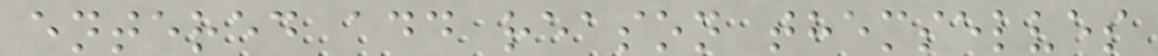entered add reason themselves
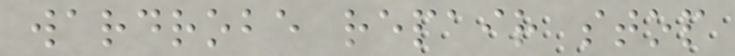wardrobe repair stop
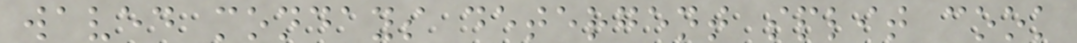waved mondays detergent split cook
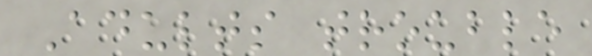Adults trouble
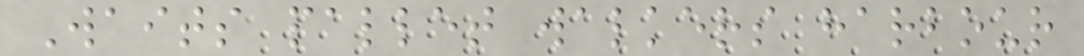Waits pallet walkers harbour
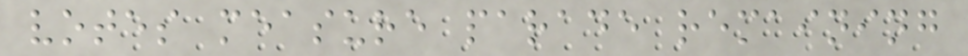votes measure parade remaining
